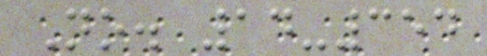No. 14-354
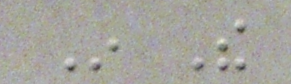In The
